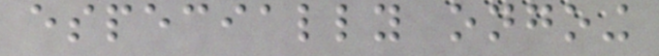especially ongoing
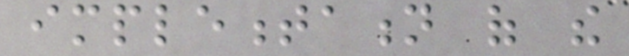implementation of the
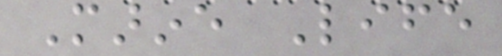Marine Life
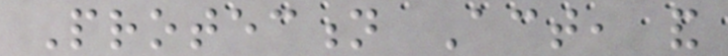Protection Act, and
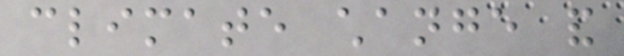climate change and
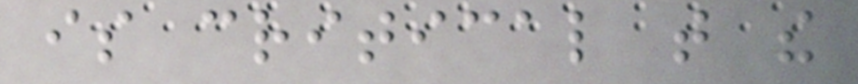is critical that the
